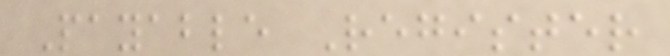Payable Register
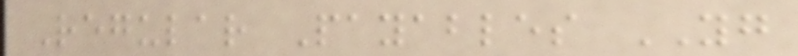Regular Payables YG
